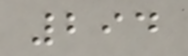294
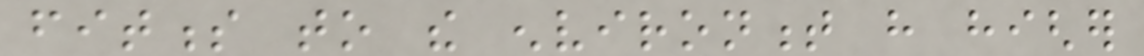fitness to the environment have higher
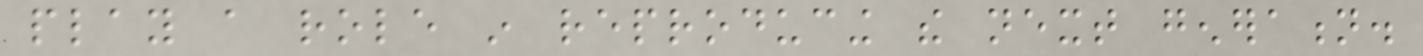play a role in reproducing the next generation.
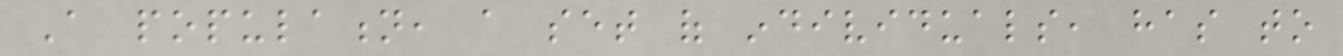A population, a set of individuals, has to
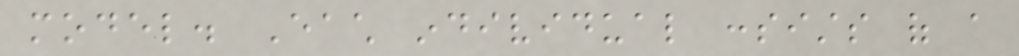model. Each individual consists of a
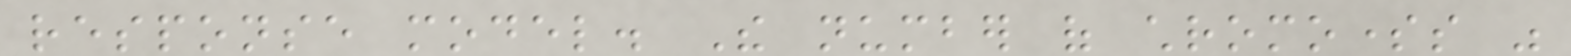response model. The number of chromosomes was
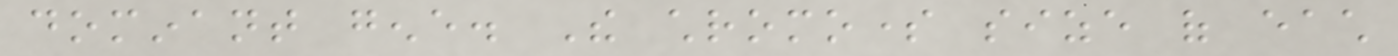dominant gene. The chromosome size of each
